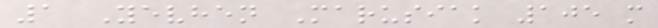1 Yevhen Marusiak 105 m
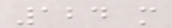124 m
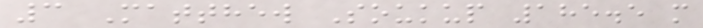3 Matthew Soukup 185.5 m
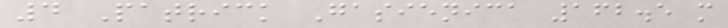4 Patrick Gasienica 162.5 m
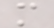m
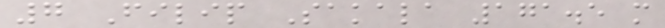7 Filip Sakala 171.5 m
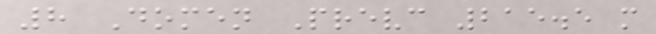8 Domen Prevc 215.5 m
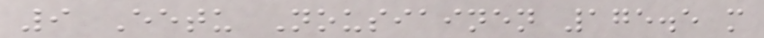9 Eetu Nousiainen 175.5 m
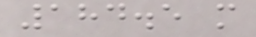184.5 m
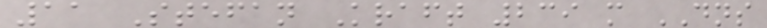11 Stefan Kraft 239 m DNS
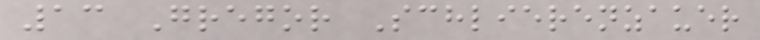13 Gregor Schlierenzauer
